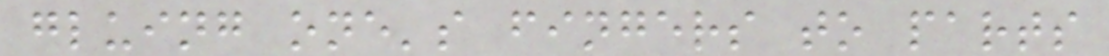gluing one's fingers to parts
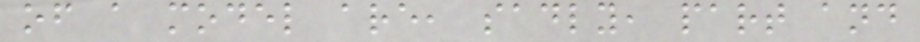of a model are, sadly, part and
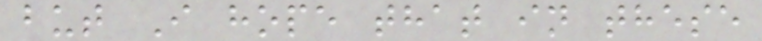but I hope that in these
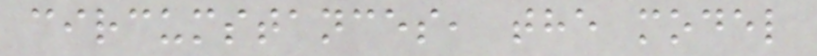circumstances, the model
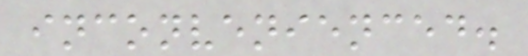inconvenienced.
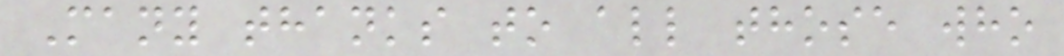Many thanks to all those who
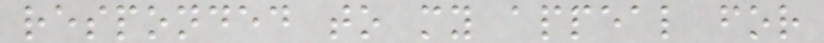responded to my appeal for
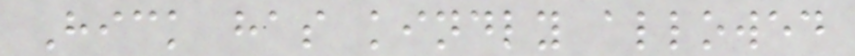Hick has kindly allowed
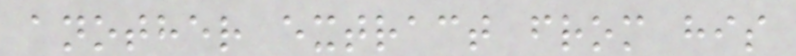another extract from his
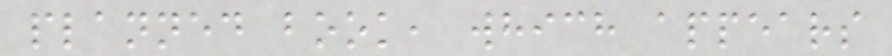planned book, which appears
